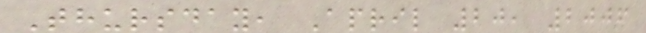Thursday, April 20, 2006
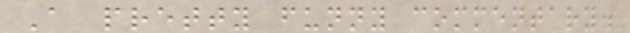A pretty funny commentary.
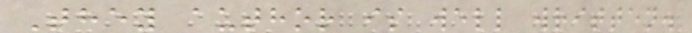They author is well written.
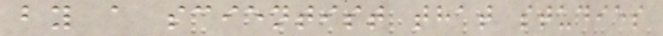by a scientist that studies
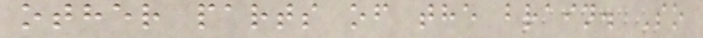other parts of the brain. So
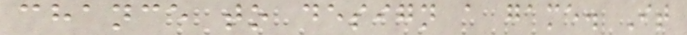chance to design a game. It
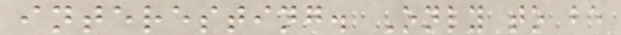interesting. Only to be
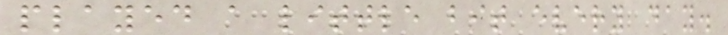played a little bit every day.
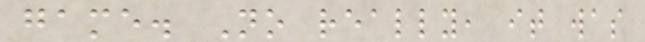game. No really, it was
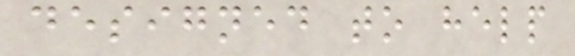designed to help
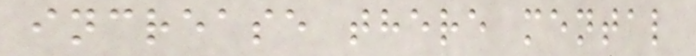increase there mental
